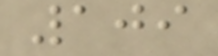109
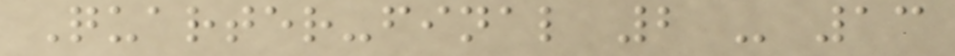Quarter-final 2 - 13
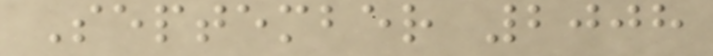September 2008
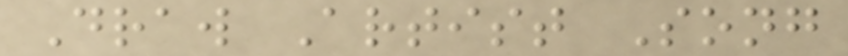Draw Artist Song
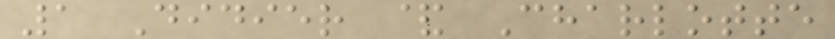1 Didier & Charlotte
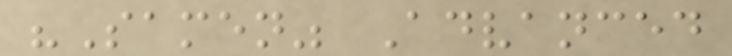"Samen" Advanced
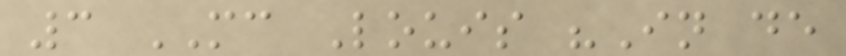3 MC Louis "In de
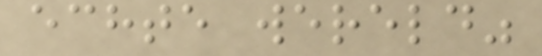echte wereld"
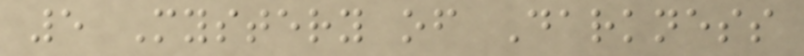5 Mystery of Darkness
